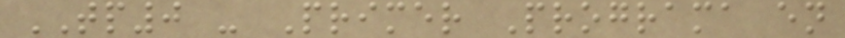TP0 - Primer Programa en
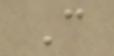C
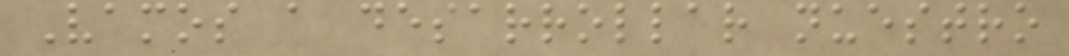Vamos a desarrollar nuestro
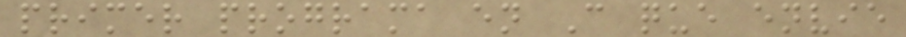primer programa en C que envie
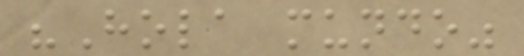"Hola mundo"
